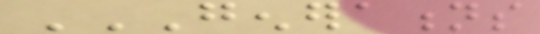GENERATIONS
